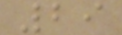29
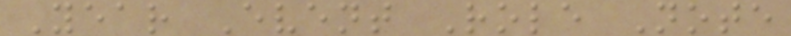Year Event Role Note
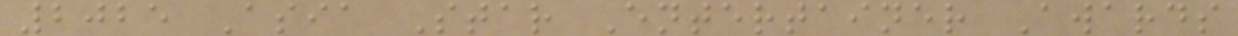2025 Asia Star Entertainer Awards
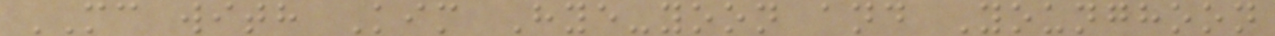MC with Kim Hye-yoon and Younghoon
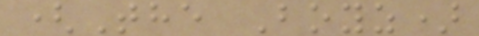(The Boyz)
